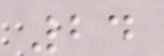24
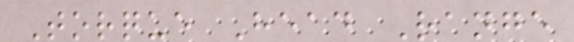Torque Head Range
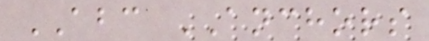ABC ANCHORS
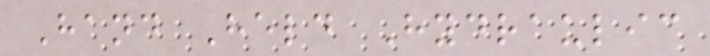Hand Held Hydraulic
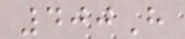400H
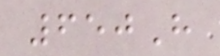650H
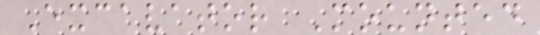Excavator Mounted
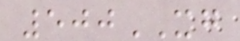500XG
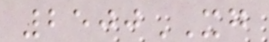2500XG
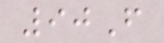90F
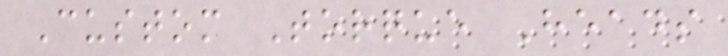Custom Torque Heads
